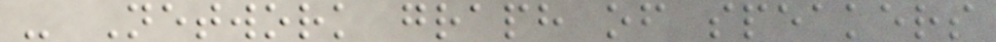- Network graph of speakers
